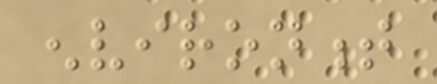environment
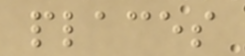places
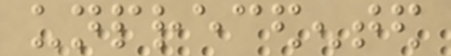unprecedented
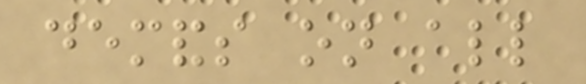demands on all
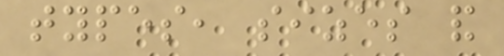types, sizes and
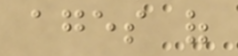ages of
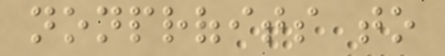nonprofits to
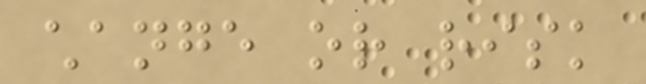change or risk
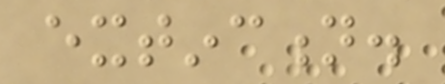extinction.
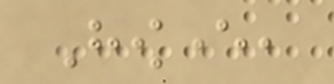However,
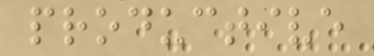productive
